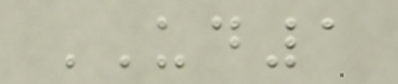UD1
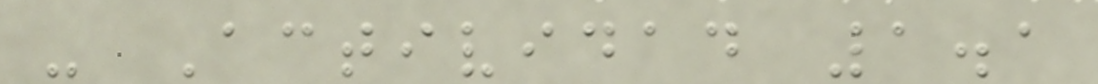- Actividad 1.1
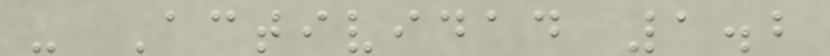- Actividad 1.2
